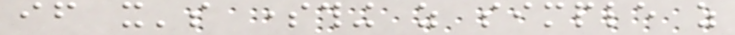if it's something as simple as
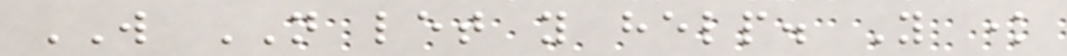WILL NOT let you help. You know
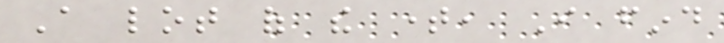A lot of the time, I find
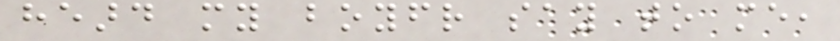heard my boyfriend say to me,
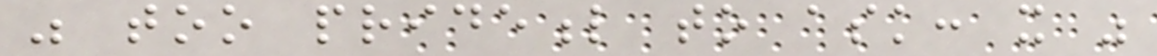was too prideful to ask: it was
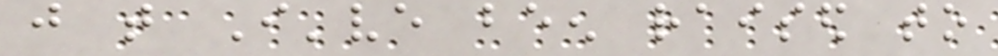just that I've been raised to
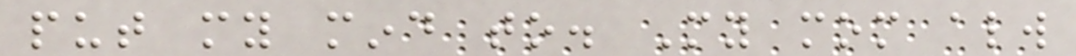put my mind to. My mom always
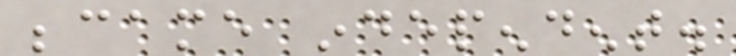became independent.
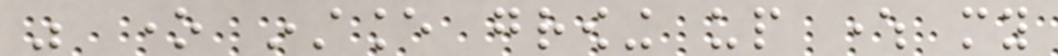was one instance growing up where my
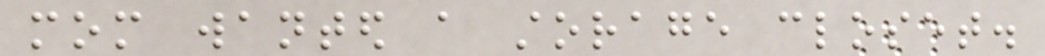mom wanted a storage closet.
